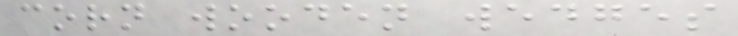corn wooden wedges
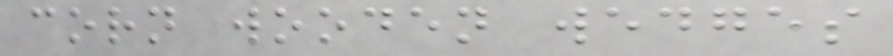corn wooden wedges
